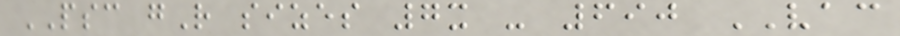PSC gR sizes 7x - 690 VAC
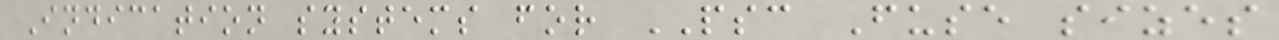Indication systems for PSC Fuse sizes
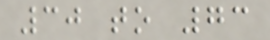30 to 73
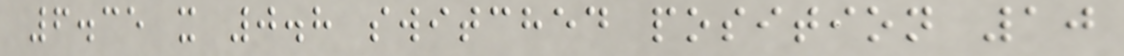6.35 x 0.8 switched position 10
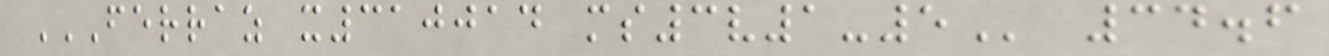FERRAZ X310014 MS3V1-5 34.6
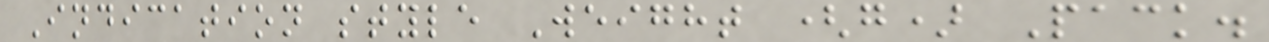Indication style Weight (g) Pack.
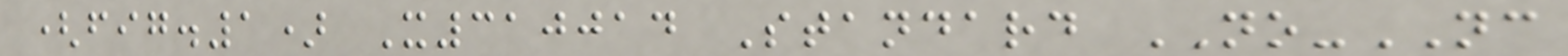(fig.1) X310014 Standard NO-NC
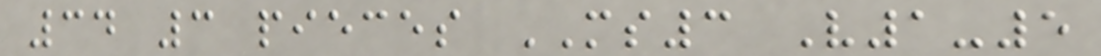34 3 pieces MS3 V1-5
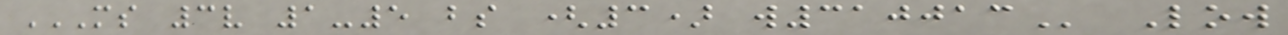MS 3V 1-5 BS (3) W310013 Low
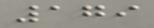179
